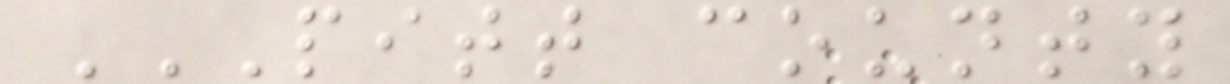PITT COUNTY
